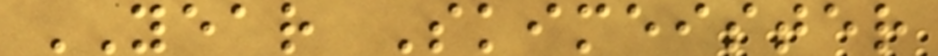YEAR Skimeister
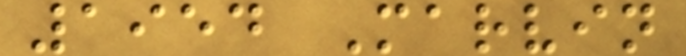1954 Marvin
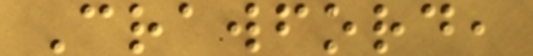Crawford,
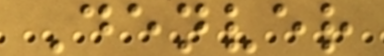Denver
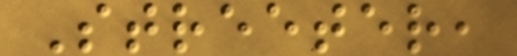Streeter,
